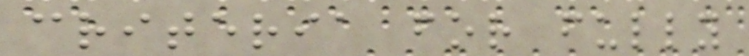criteria for fully
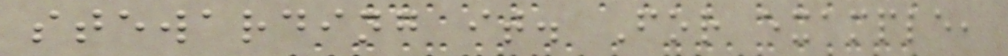stewarding it. For example,
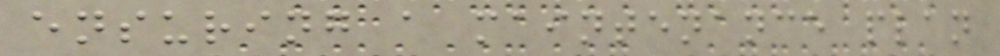ensuring a maintenance plan
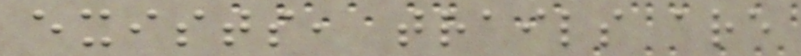exists, trails are
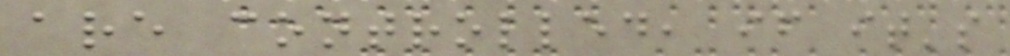are controlled, if it's
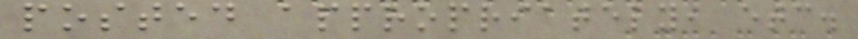posted appropriately, etc.
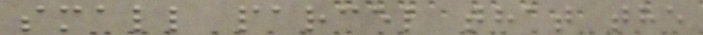small parcel that the
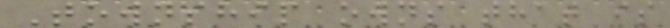Township owns that is
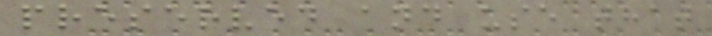preserved and use that
